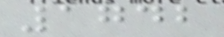1742
